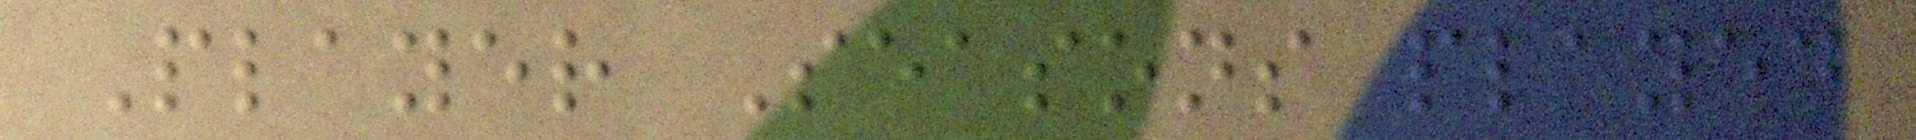Player Seasons played
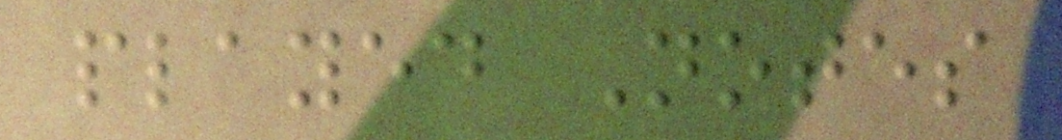played Notes
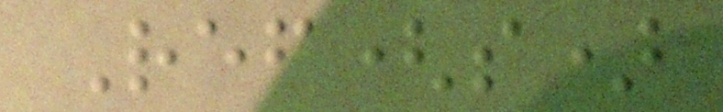Ref(s)
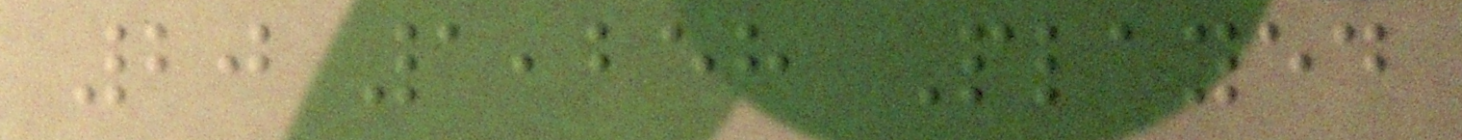20 1,258 Played
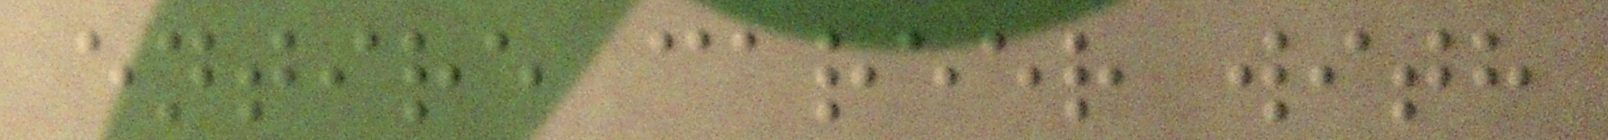entire career with
